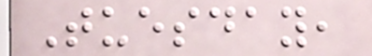Tuesday,
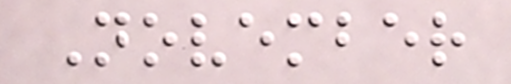November
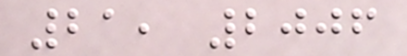21, 2006
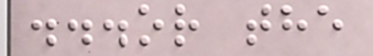...or the
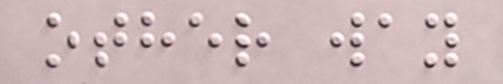other way
